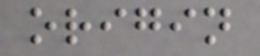origin
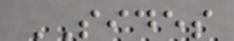SIDES
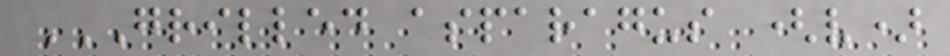GRILLED ASPARAGUS (V)
